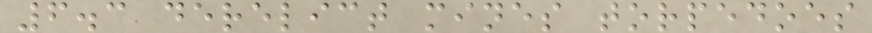6.3 derelict mines torpedoes
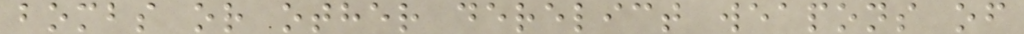bombs or other derelict weapons of
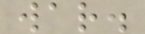war.
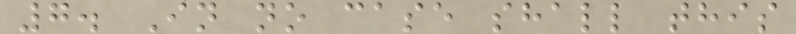7. In no case shall this
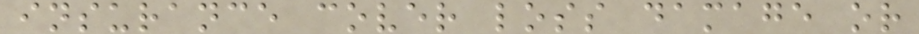insurance cover loss damage or
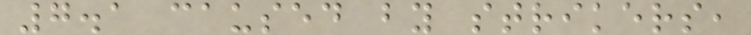7.1 caused by strikers,
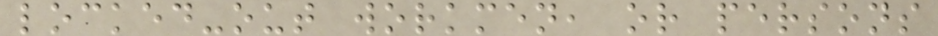locked-out workmen, or persons
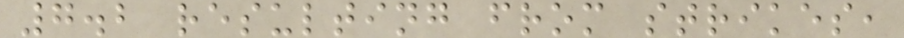7.2 resulting from strikes,
